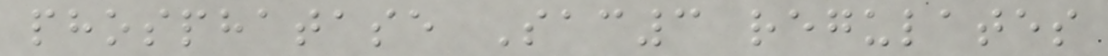phosphatase Sac3 regulates
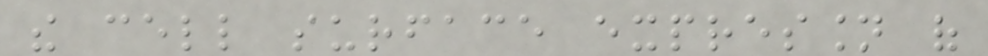the cell surface expression of
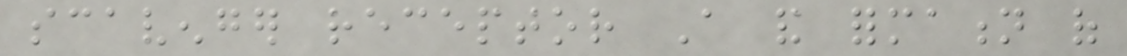scavenger receptor A and formation of
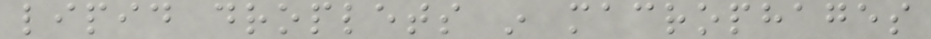lipid droplets in macrophages
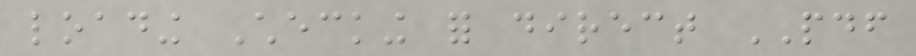loading Checking for direct PDF
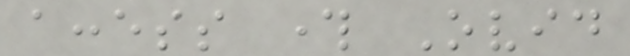access through Ovid
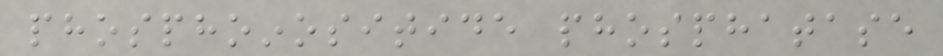phosphoinositide phosphatase
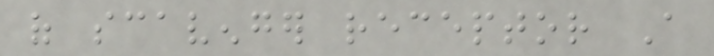of scavenger receptor A
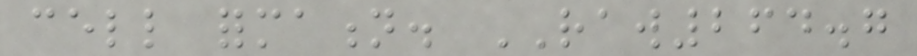cell formation. RAW264.7
